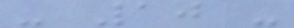- 10 -
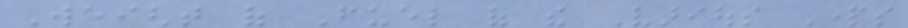Weight of Fuel of the Various Parts
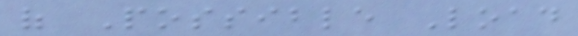of Possible Load
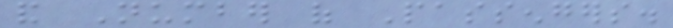and Number of Passengers.
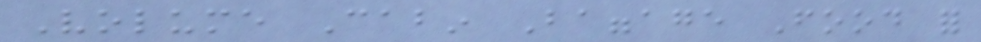Volume Cabin Baggage Food for
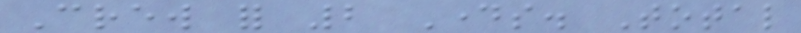Crew for 2 Days. Total
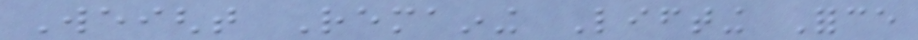Weight Remaining Lifting Force
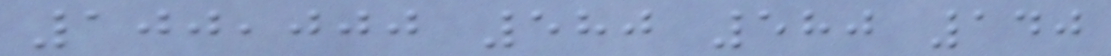100,000 580 580 140
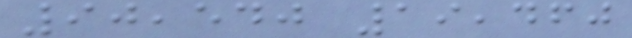90,540 19,460
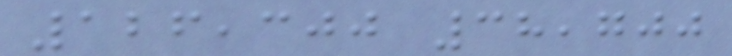126,300 38,700
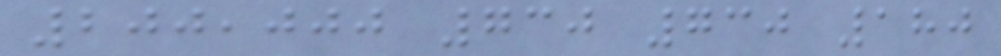200,000 730 730 180
